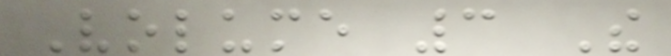Volume 3 The
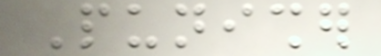Punisher
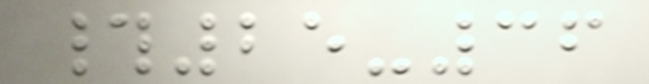#25-36
